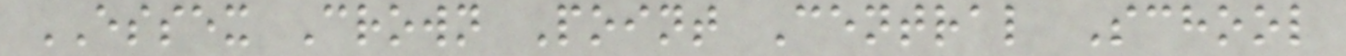ESSEX Crown Point Central School
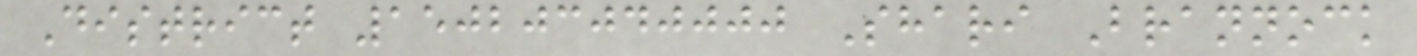District 150203040000 Shari Brannock
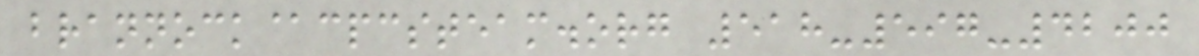brannock@cpcsteam.org 518-597-4200
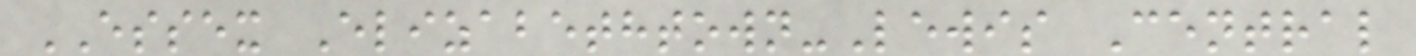ESSEX Elizabethtown-Lewis Central
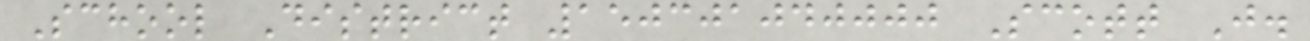School District 150301040000 Scott J.
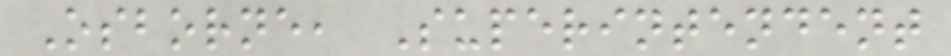Osborne, Superintendent
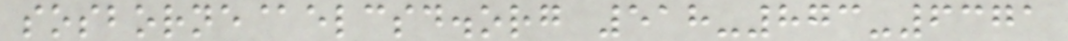sosborne@elcsd.org 518-873-6371
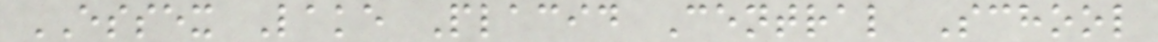ESSEX Lake Placid Central School
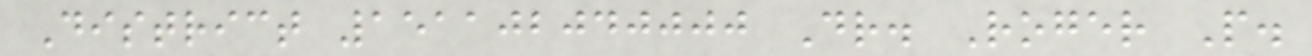District 151102040000 Dr. Roger P.
